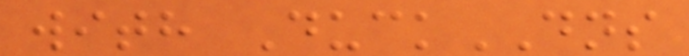with DuckDNS
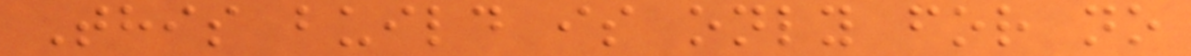This build is only for no
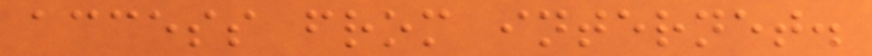access from internet.
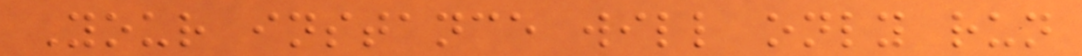Your instance will only run
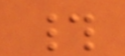#
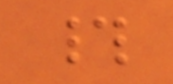#
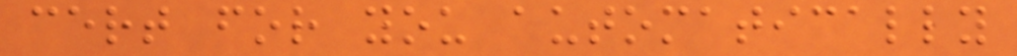cert for you automatically
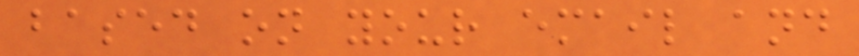based on your email and
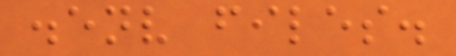.env files.
